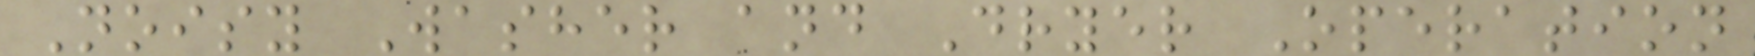Noisy Washer and Dryer Operation
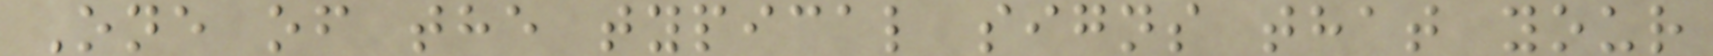One of the typical signs that your
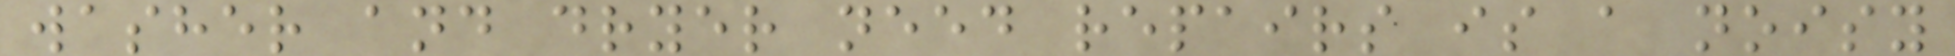washer and dryer need repairs is a noisy
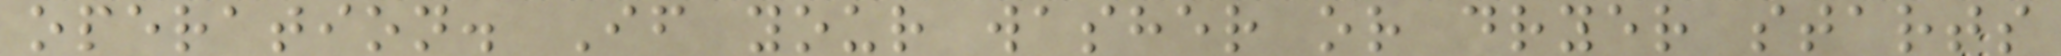operation. If your washer or dryer starts
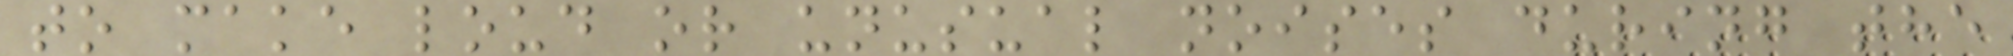to make loud or unusual noises during the
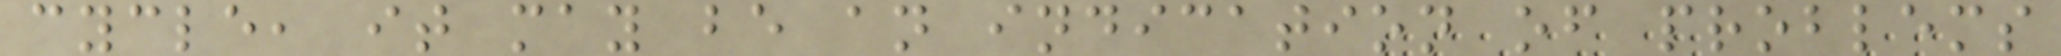cycle, it may be an indication of problems
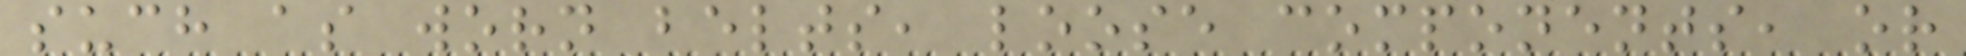such as worn belts, loose components, or
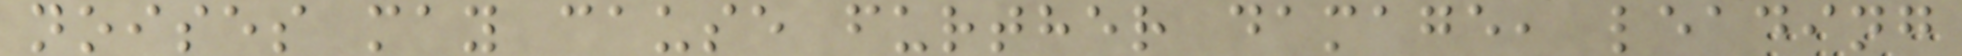noises may cause further damage, leading
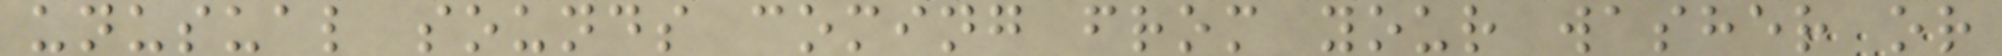unusual sounds coming from your washer or
